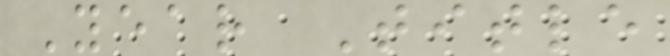Year Title
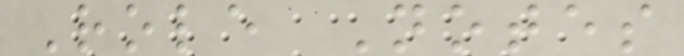Role Notes
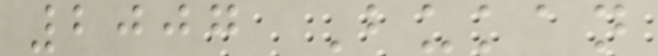2007 Bukan
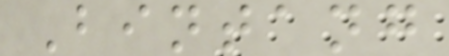Bintang
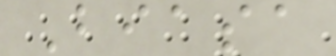Biasa
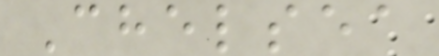Chelsea
